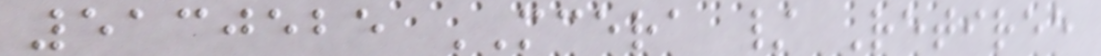5130525 MCERA / Retiree
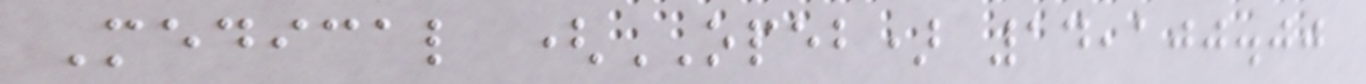Medical (OPEB) 14,100.00
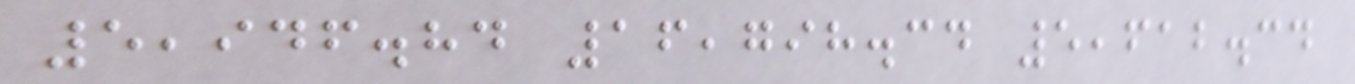5,946.84 16,798.34 5,612.34
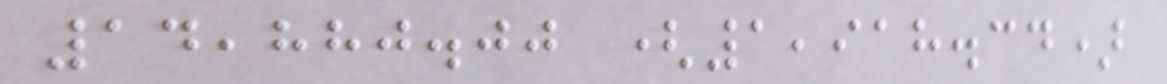14,880.00 (1,918.34)
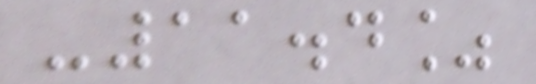-11.4%
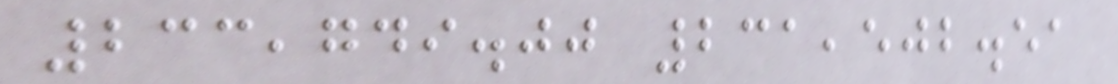233,749.00 231,502.51
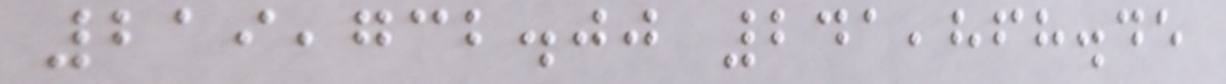219,732.00 241,868.45
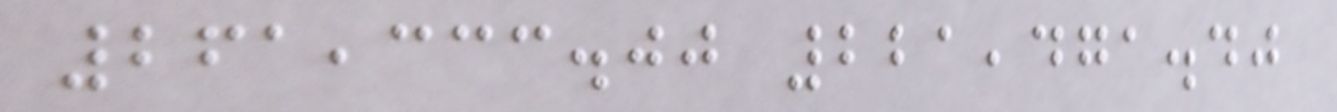261,333.00 221,471.40
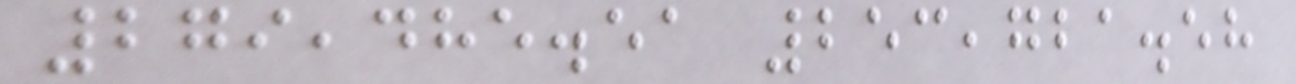279,485.51 253,721.58
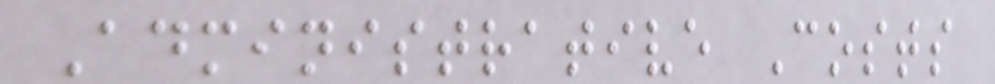Administrative Costs
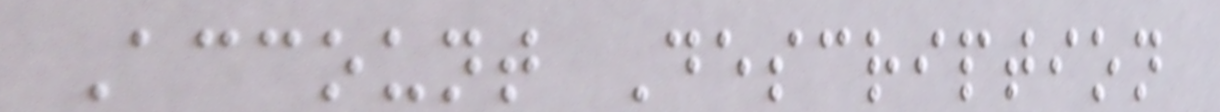Account Description
